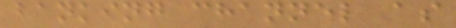banking channel as
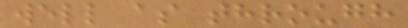well as through
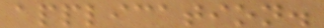application.
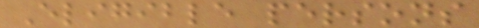Eligible persons
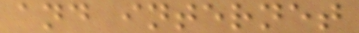and internet
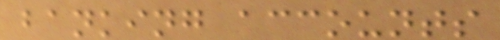banking accounts
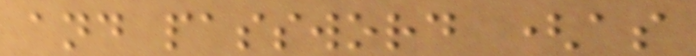and password (as
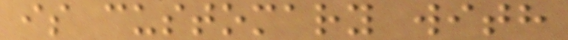is customary with
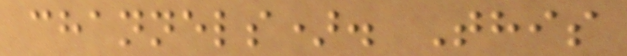channels). This
